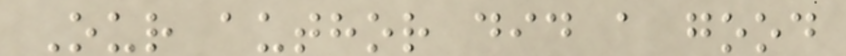Our author did a good
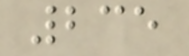235
